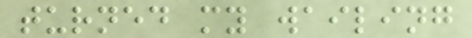turned my wailing
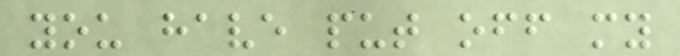you have put off my
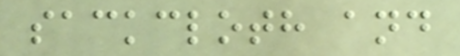sackcloth and
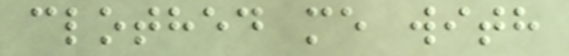clothed me with
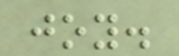joy.
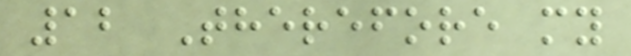12 Therefore my
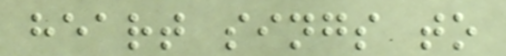heart sings to
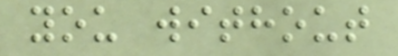you without
